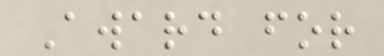Award for
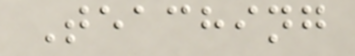Teaching
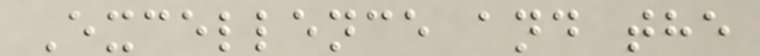Excellence and the
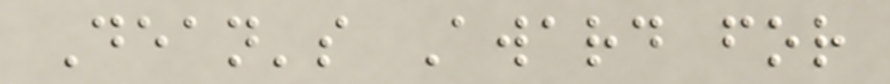Dean's Award for
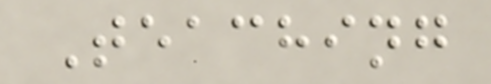Teaching
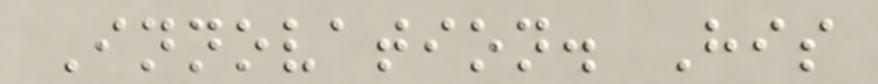Innovation. His
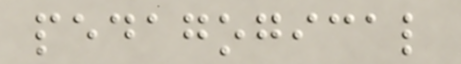pedagogical
